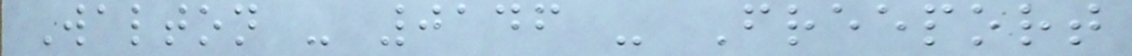Walton - 0146 - Freeport
